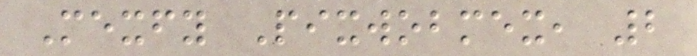Mexfy Pixwobmex, 2
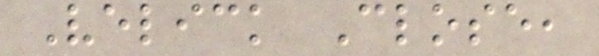Velick Close,
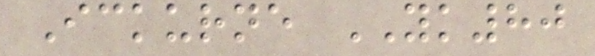Ickurne YK80
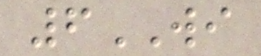6WI
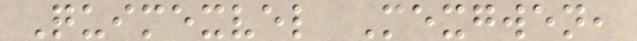Quimexvel Mexgwen,
